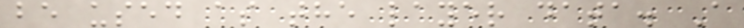be used as the layer data. A
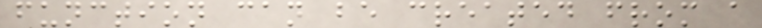function can be created from a
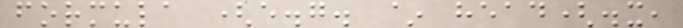formula (e.g. ~ head(.x,
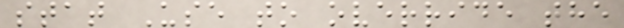stat Use to override the
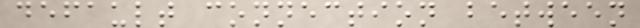default connection between
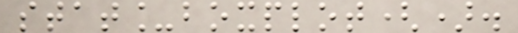stat_boxplot().
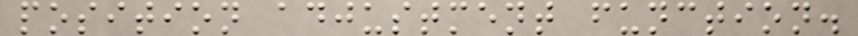position adjustment function.
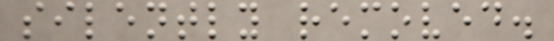silently removed.
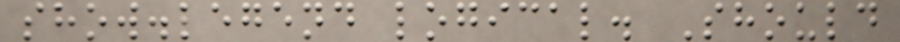show.legend logical. Should
